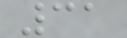31
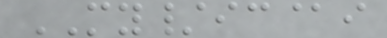MY/ic@i
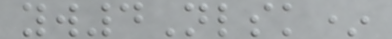yw4Nlsk*
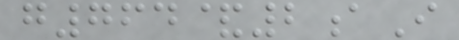g764&2aI
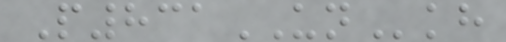P831UNkh
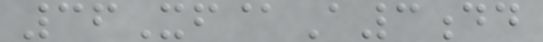36Xf@A3dd
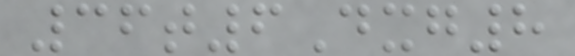36t6Dxg8
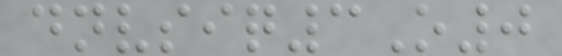dnvsiq3O0
